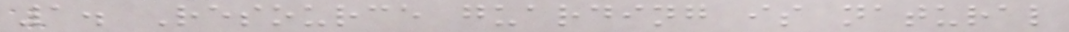1. Resource guarding is natural
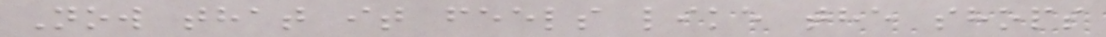Now that it feels like the shops
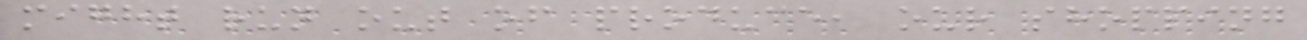might run out of produce, our shopping
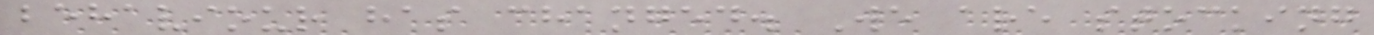behaviour has changed. We are stocking
